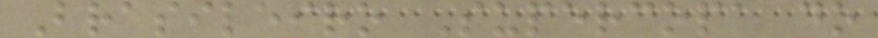Brasileiro Supercopa do
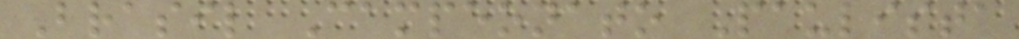Brasil Campeonato Paulista
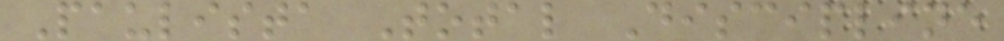Paulista Total Discipline
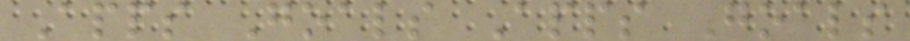Apps Goals Apps Goals
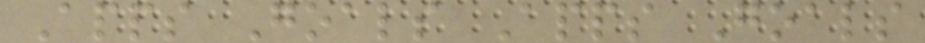Apps Goals Apps Goals
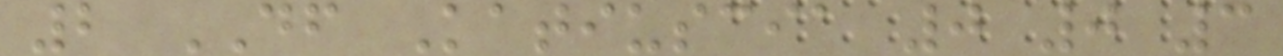2 DF Katiuscia 0 0 3
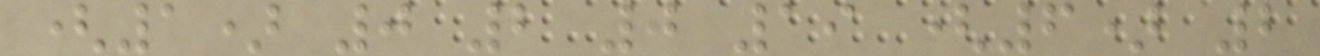(1) 0 2 0 19 (6) 2
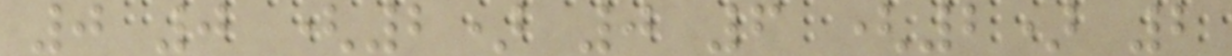0 0 (2) 0 6 (2) 2
